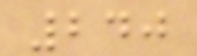240
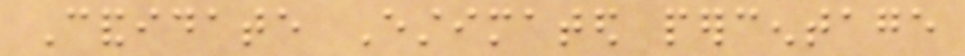Candidate Estimated percentage
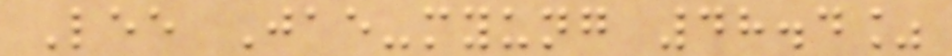Lee Jae-myung 48.4%
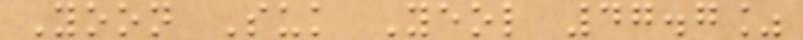Yoon Suk Yeol 47.7%
